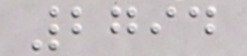2794
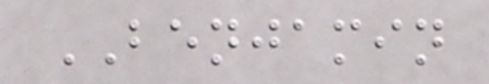BENJAMIN
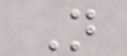N
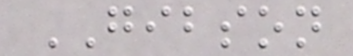GIBSON
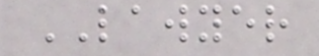LAWYER
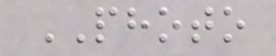PHOTO
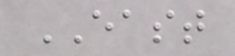EAST
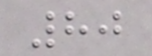80
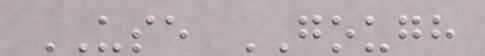USE GOUGH
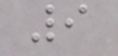9
